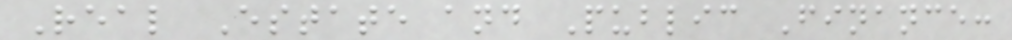Real Estate and Public Finance:
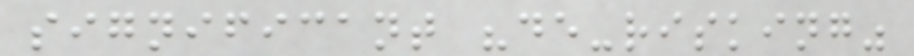significant "de-risking"
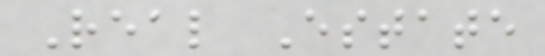Real Estate
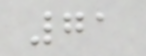71
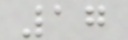17
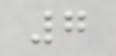7
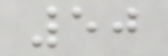50
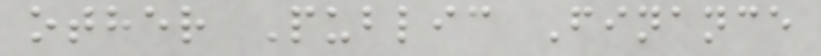other Public Finance
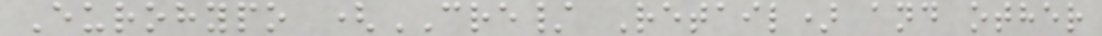Eurohypo (CRE/ Retail) and other
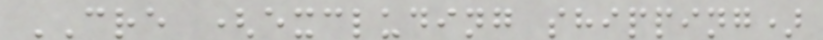CRE (excluding shipping)
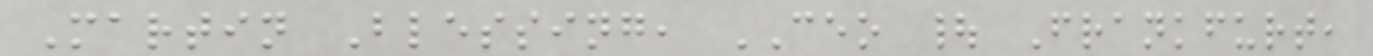Martin Blessing, CEO | Frankfurt,
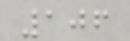106
